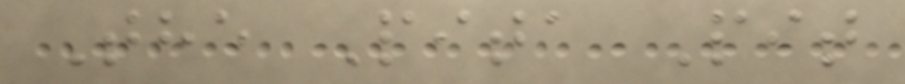The Pita Pit
